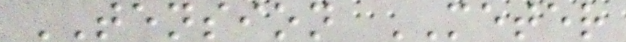TENSION METER
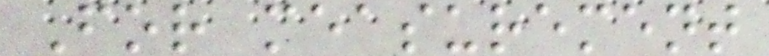For measurement
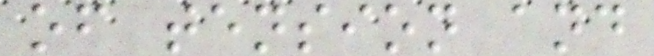of tension and
